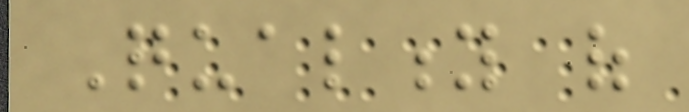Quality of
